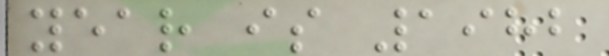year is 1982
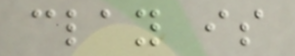clay is
